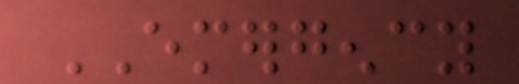EMERGENCY
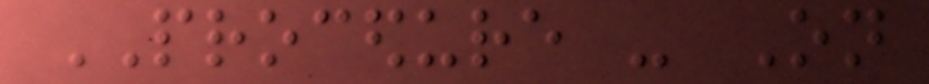PROCEDURE - On
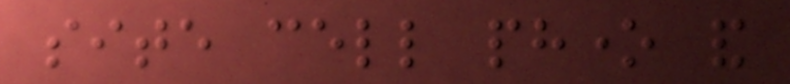site cell phone and
